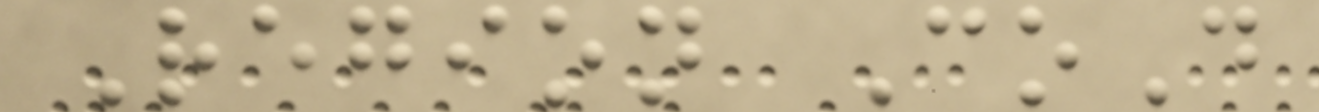Region CoD
